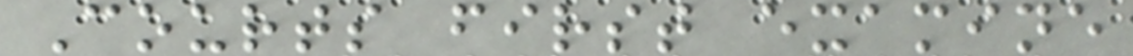Courts first examine
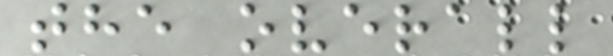the overall
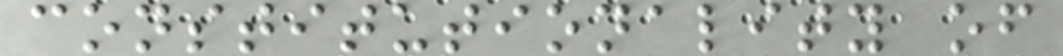constitutionality of
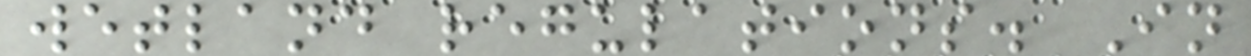wetland regulations. In
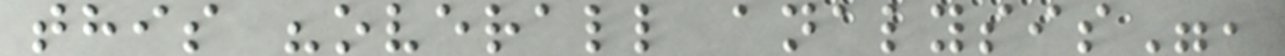this "overall analysis",
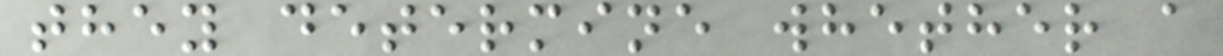they determine whether a
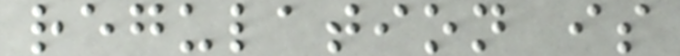regulation is
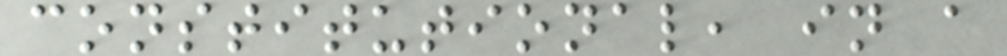constitutional, in a
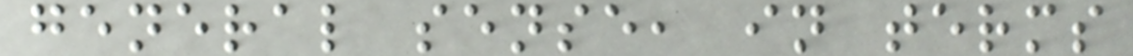general sense, in terms
